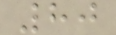80
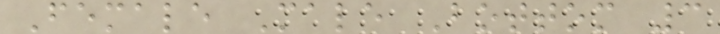Female Male Bottom 3
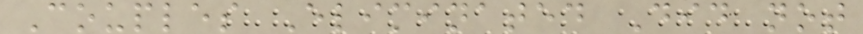Couples Eliminated Did not
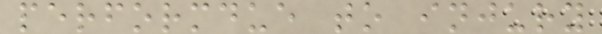performdue to injury
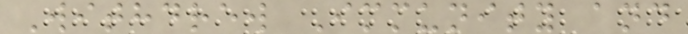Withdrew Immunity and
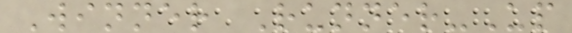Winner Runner-Up
